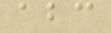abc
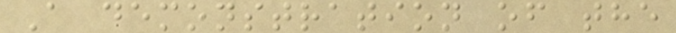A demonstration of the
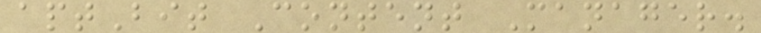aptBit Content Manager.
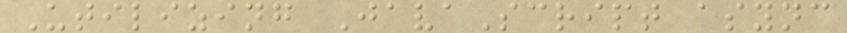Utilizing JavaScript async
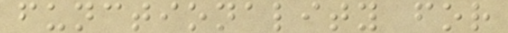functionality for
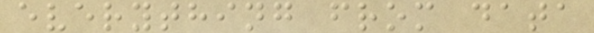everything from data
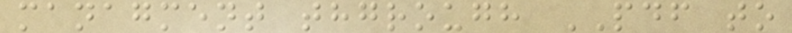managment thgrough PDF to
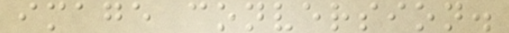image conversion.
